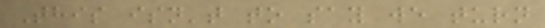This isn't to say we turn
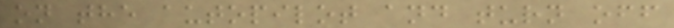on the autopilot and turn off
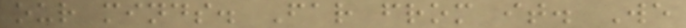our minds. Far from it. We
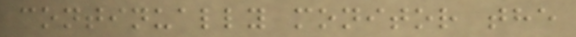continually monitor the
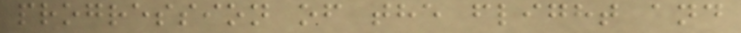progression of the flight and
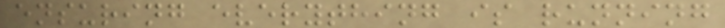ensuring everything is running
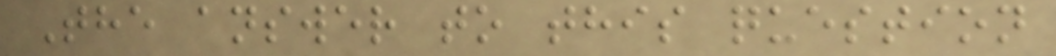The answer to this question
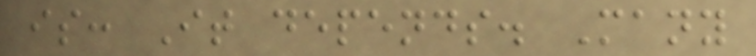is: It depends. Many
